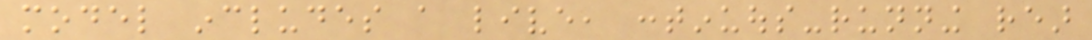model includes a live, continuous-running rear
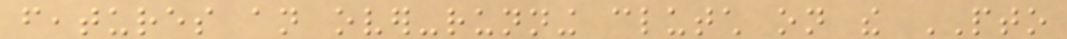features an over-running clutch on the PTO
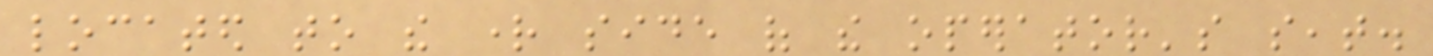located to the right side of the operator's seat.
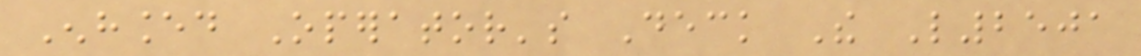Enhanced Operator's Deck The L2501
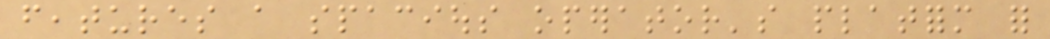features a spacious operator's platform for
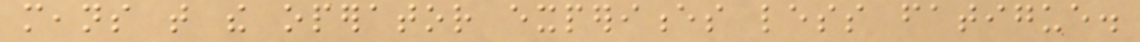means that the operator experiences less fatigue.
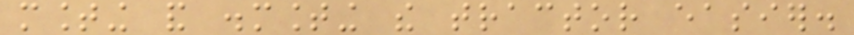mounting and dismounting the tractor easier.
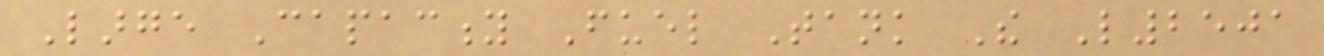Large Capacity Fuel Tank The L2501
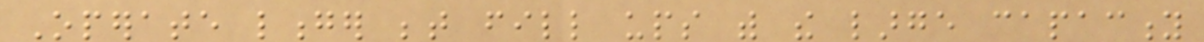Operate longer between fill ups with the large capacity
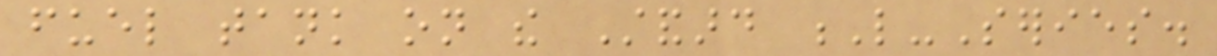fuel tank on the Standard L-Series.
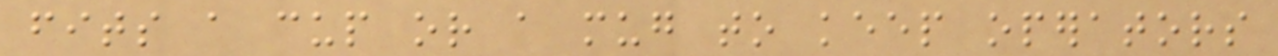fits a cup or a mug to keep operators
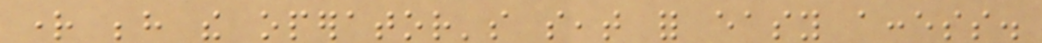right behind the operator's seat for easy access.
